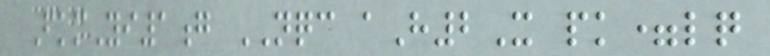FkmYi1g NQC aH2X pk=lq
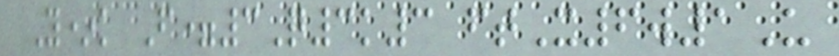Y*k F=3Q3k3 ftX6w1U
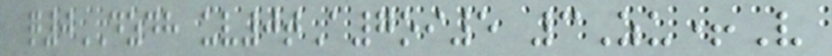q0DZDH uv0tA7oi5 3Zu+V
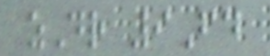zDr 9Fd
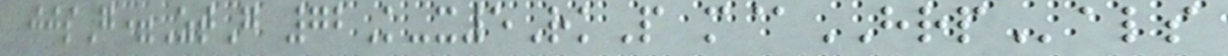jjsG=ZtG 72K-x5RkP m@HRPals
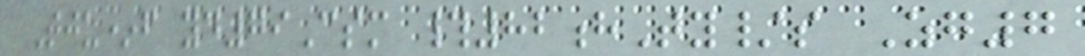Tju*f yd79Csm #82hTy/s Zg7
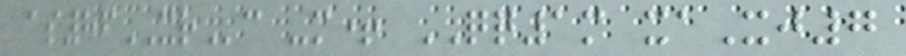as86XRc -m+ QQ1m xaXj7
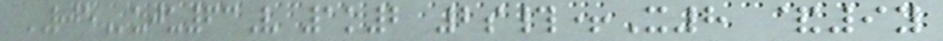RJEuju63V 1k2 2s#+X8 &9y
